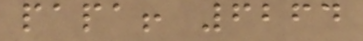papa! 6264
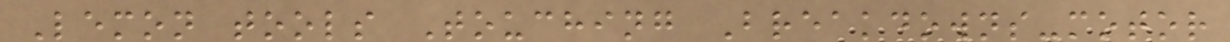Lemon tools Touching Breakdowns-motor
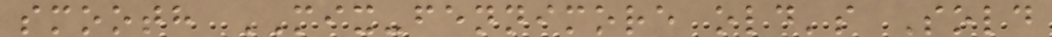smooth MIX-fennimore old's Sold
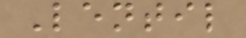Lentil
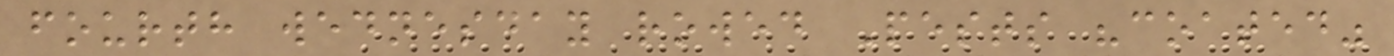fourth wednesday rowed Pests "coated"
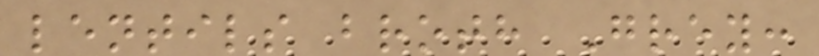lentils broth Grey:
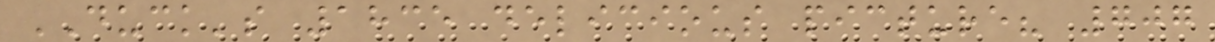DUCK's 1835 delicious picture? 707
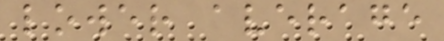lower average
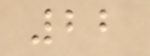22
